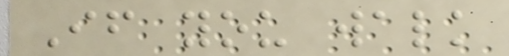If you walk
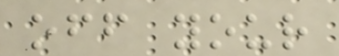off your
